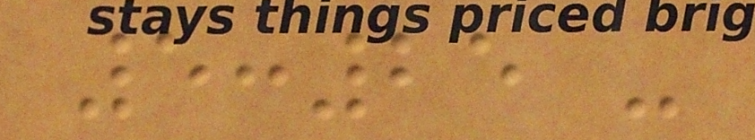5:25 -
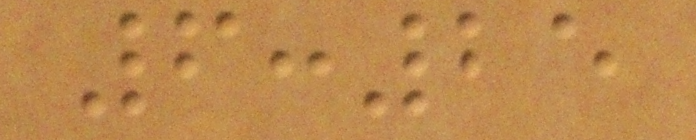6:25
